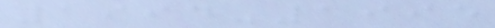1994-1995
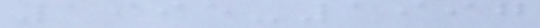1995-1997
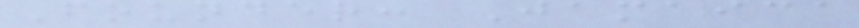Founder: Jamaica
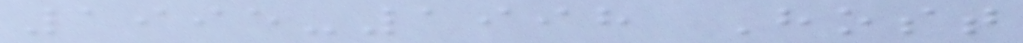1995-1998 Host
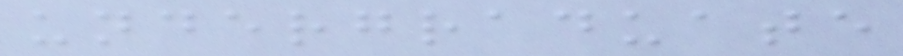undergraduate
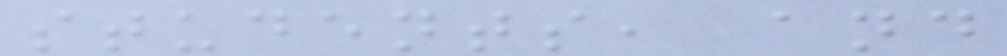students, and
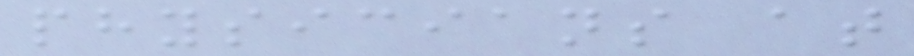physicians at
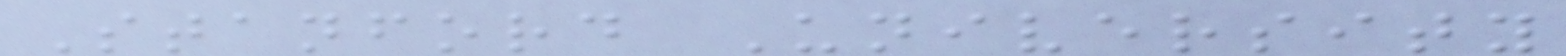Stanford University
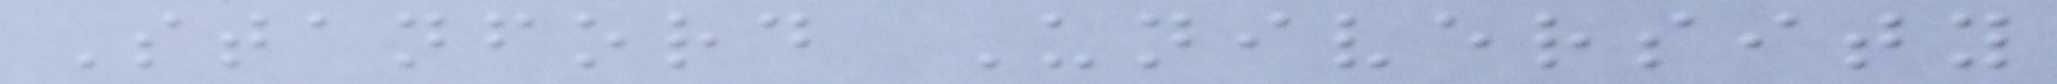Stanford University
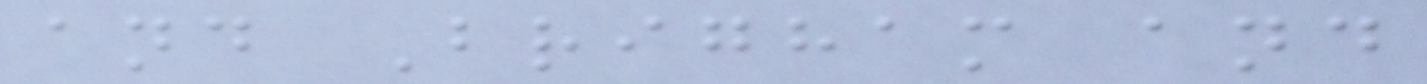and Brigham and
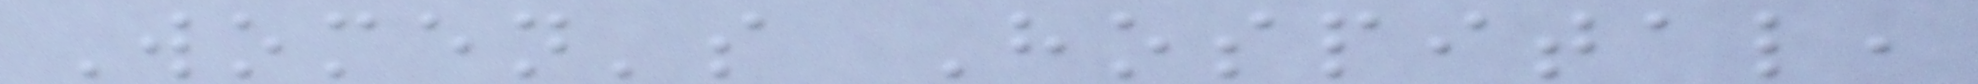Women's Hospital,
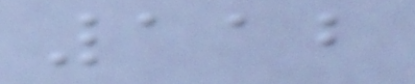112
